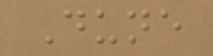Dune
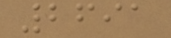2691
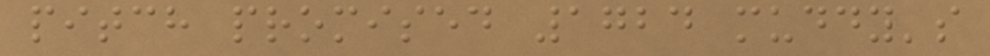pitch promised 1724 muddy's
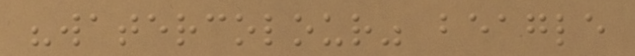"watercolour" beagle
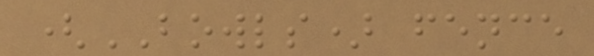(BOWLS) fence
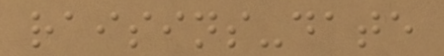raisins-date
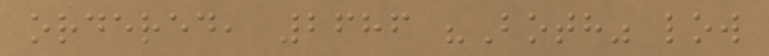ordered, 2686 "Both" low
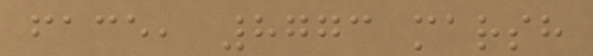face, 8773 marsh
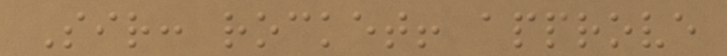Sir: rocket! approve
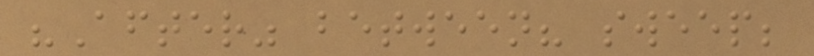"After" between? sweep;
